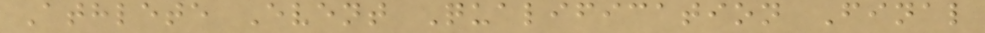Athlete Event Qualification Final
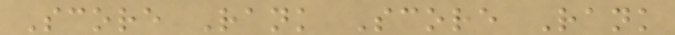Score Rank Score Rank
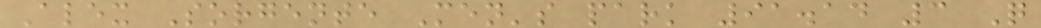Alex Sorgente Men's park 91.14 3 Q
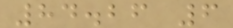84.26 6
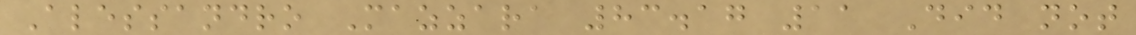Alessandro Mazzara 83.17 11 Did not
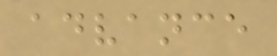advance
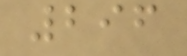296
